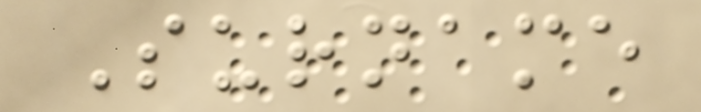Surname
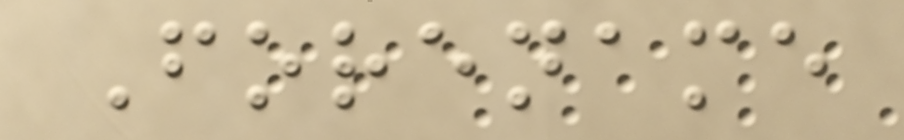Forename
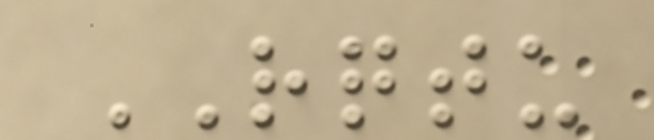RQTU
